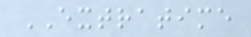EXTRATIME
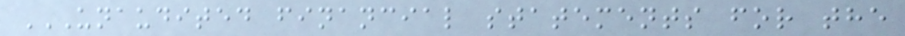UNAUDITED FINANCIAL STATEMENTS FOR THE
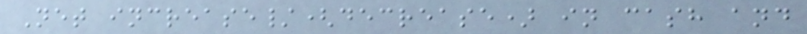Net increase/(decrease) in cash and
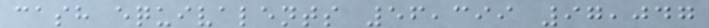cash equivalents 56,399 97,047
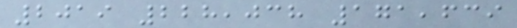2019 228,038 171,639
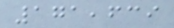171,639
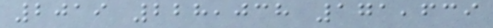2019 228,038 171,639
